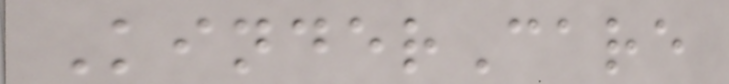KinderCare
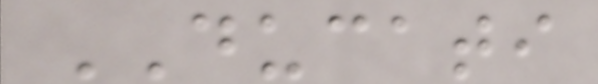DUCATI
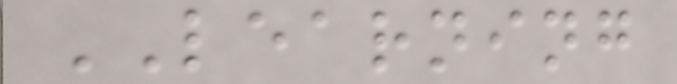LEARNING
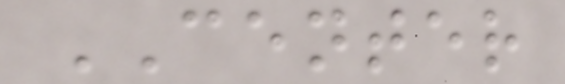CENTER
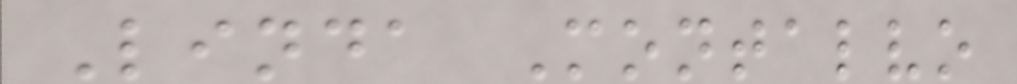Linda Montalvo
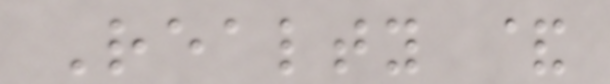Realty &
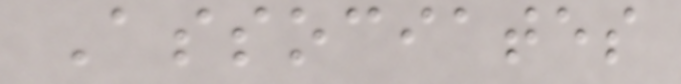Associates
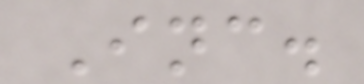Inc.
